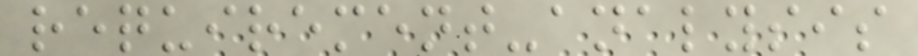requirement-analysis
